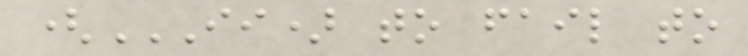(II) TO FAIL TO
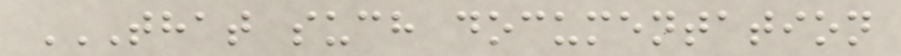THAT SUCH DOCUMENTATION
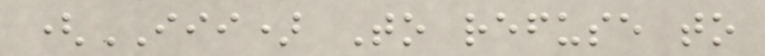(III) To refuse to
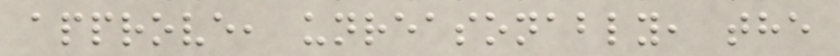approve, unreasonably, the
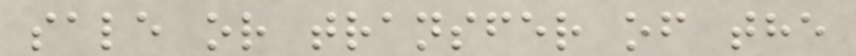sale or transfer of the
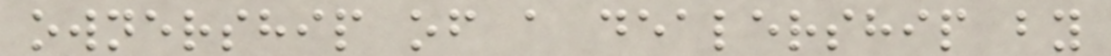ownership of a dealership by
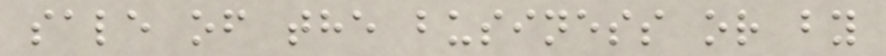sale of the business or by
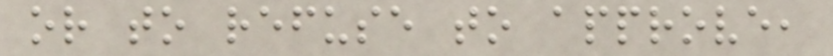or to refuse to approve,
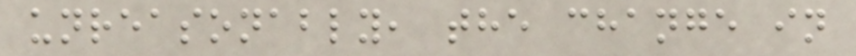unreasonably, the change in
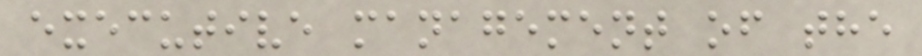executive management of the
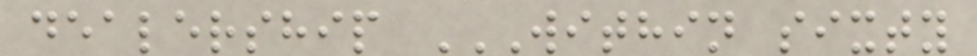dealership WITHIN SIXTY
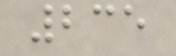235
